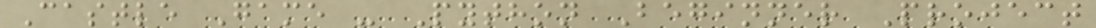Castle Game - Python Beginner Project
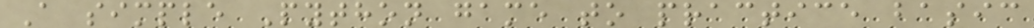A simple Python game to practice basic
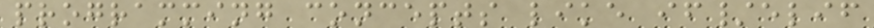programming concepts like if/elif
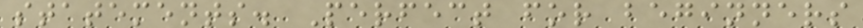statements. Perfect for beginners
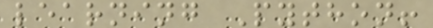learning Python!
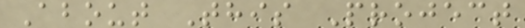About This Project
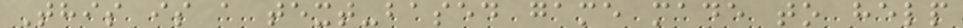This is a text-based game made to help
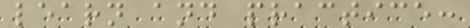learn and practice:
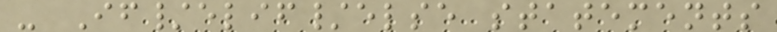- If/elif/else statements
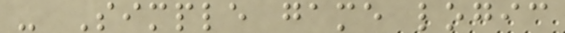- Simple game logic
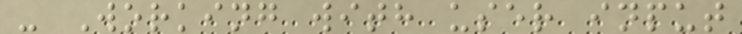- Working with user input
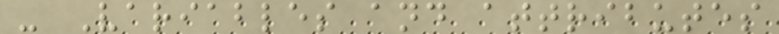- Variables and attributes
